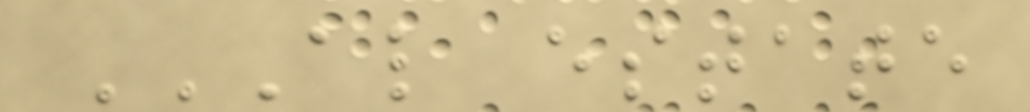AL ESTATE
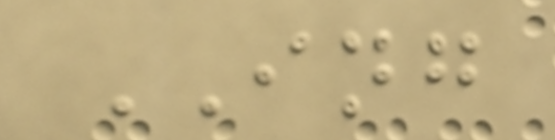ING
